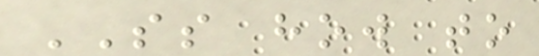SS how to
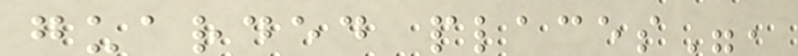guarded places",
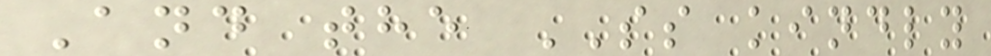And the SS kindly
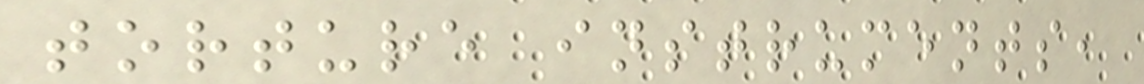torture instruments,
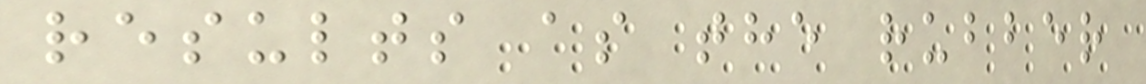results as the rubber
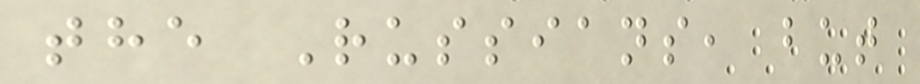the Russians, but
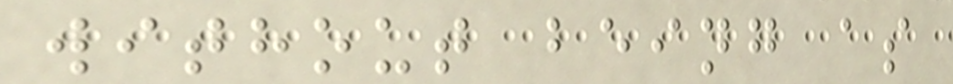without being as
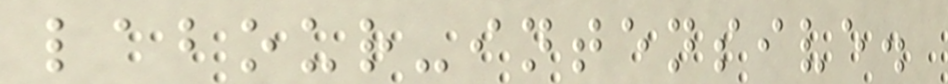labour-intensive.
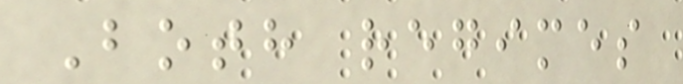Both regimes
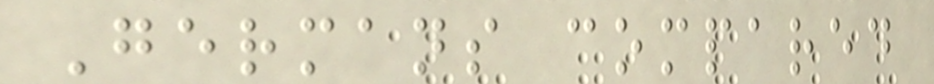Germans compared
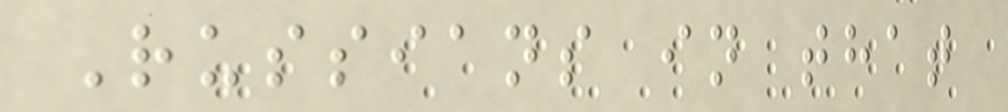Russians in that
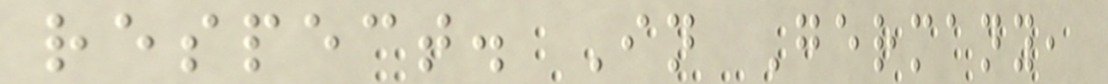respect. In Germany,
